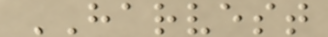HARVEST
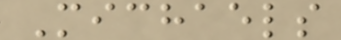Michaels
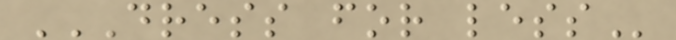DRESS FOR LESS
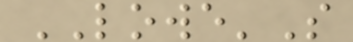LOWE'S
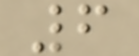6
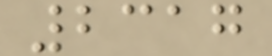2317
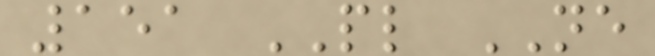151 PL NE
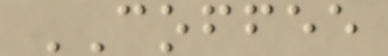COFFEE
